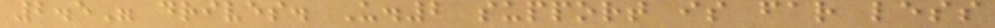2.5" drives. U.2 support is far less
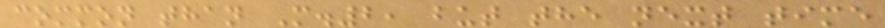common than M.2, but the next time
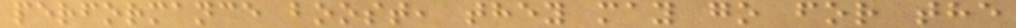performance boost, they may go for the
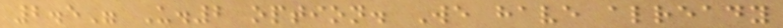2.5" U.2 option. We have already
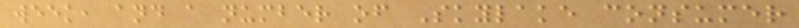week, and a number of Skylake consumer
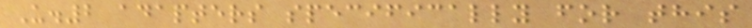U.2 adapters specifically for this
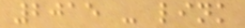2015 - link
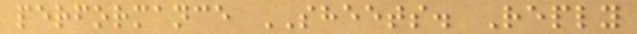performance SHEETS. Reply
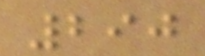290
